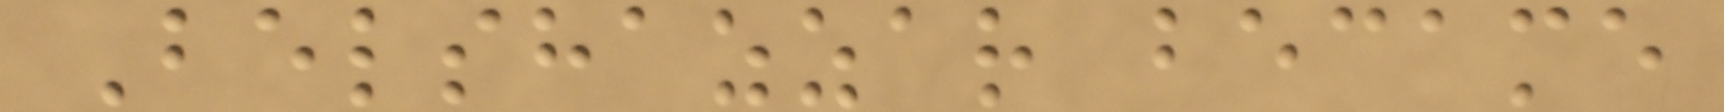Belshazzar became
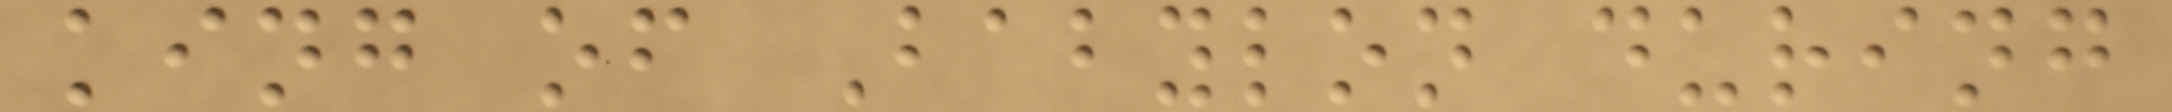king of Babylon during
